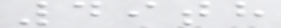49th
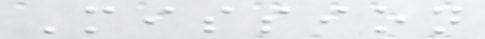Mission
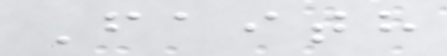Faith
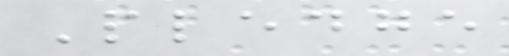Pledge
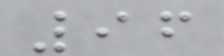96
